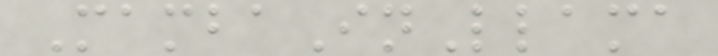MambaInLlama
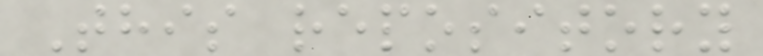This repository
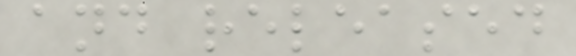and released
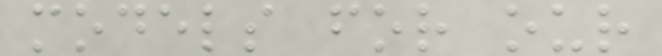models for our
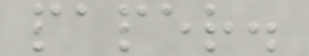paper.
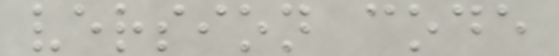version code
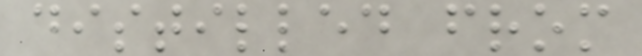distilled from
